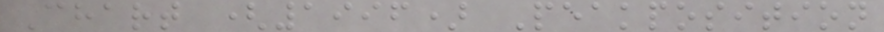Chart (1996) Peakposition
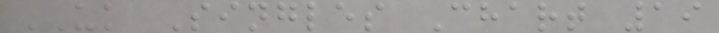UK Singles Chart 19
